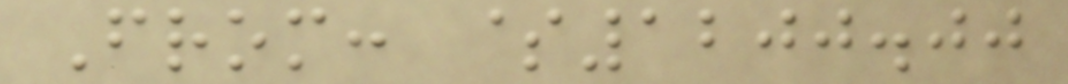From: $1200.00
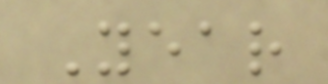Year
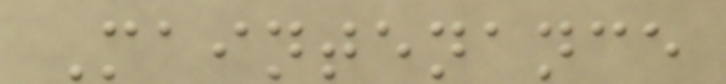Maintenance
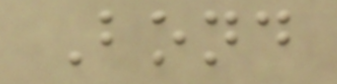Bond
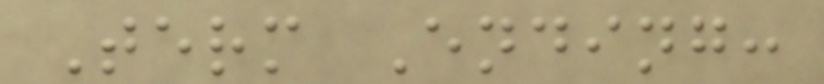Term Ending:
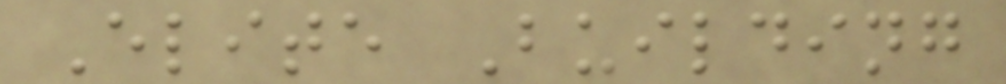Elite Building
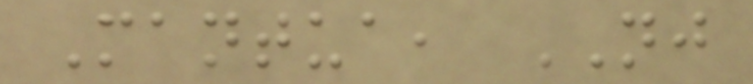Mantua, NJ
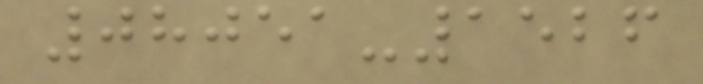08051-1526
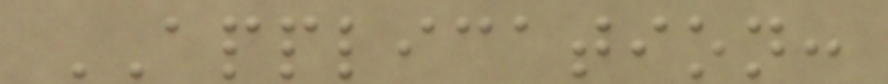APPLICATION:
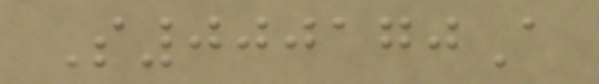S000170A
